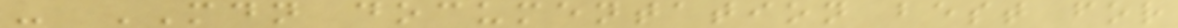- MDN documentation best for
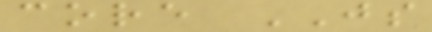core JS
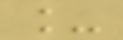_
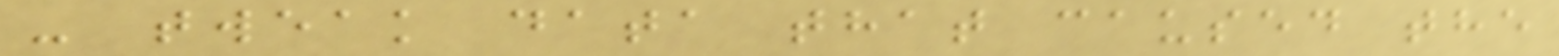- tweak data that caused the
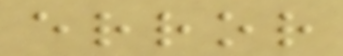error
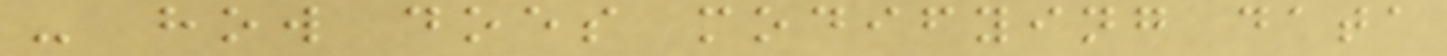- how does modifying data
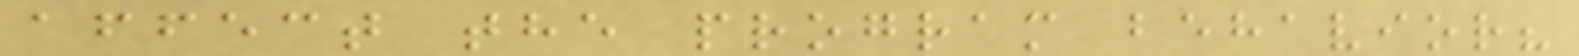affect the program behavior?
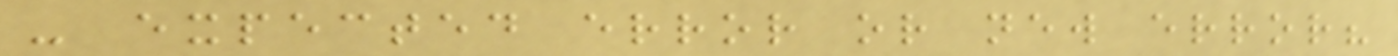- expected error or new error?
